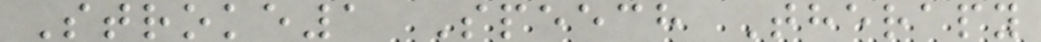Stroke1 Speech Therapy
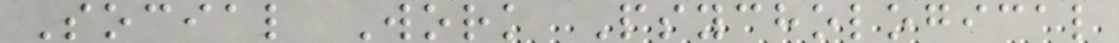Social Work Psychological
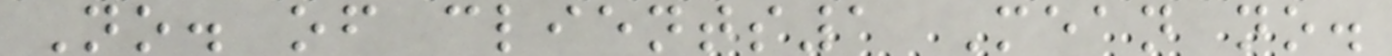No. of clients1 Mean no.
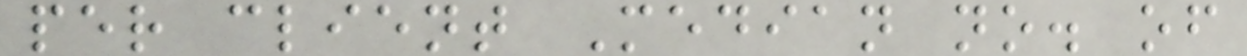per client Median no. of
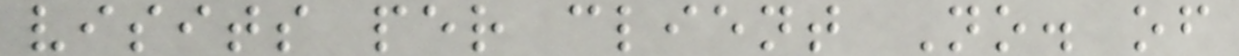visits per client No. of
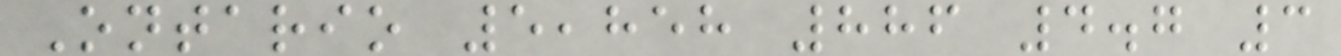Ontario 5,858 886 4.7 3
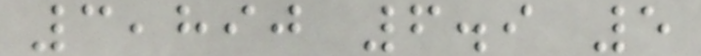3,890 6.9 5
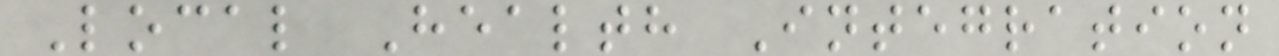Local Health Integration
